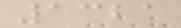1321
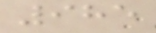985
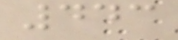443
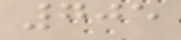705
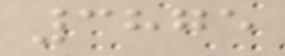3875
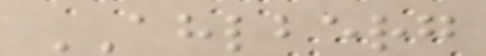AHLBERG
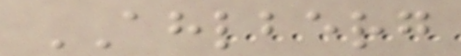AHLBERG
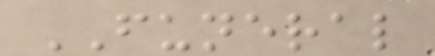FUNERAL
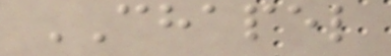CHAPEL
